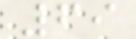69
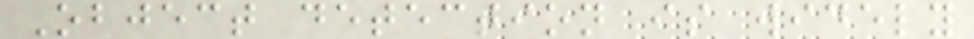Object detection is widely
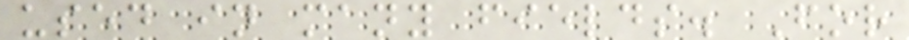used in many fields. For
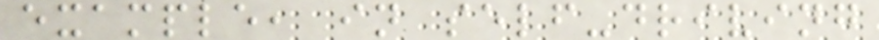example, in self-driving
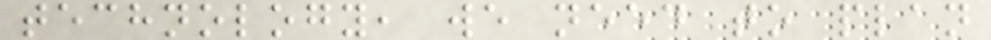technology, we need to plan
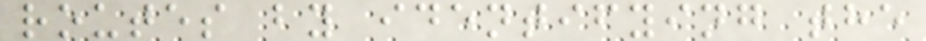routes by identifying the
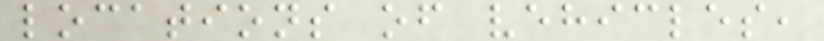locations of vehicles,
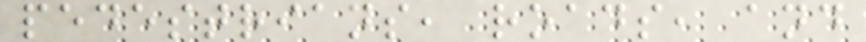pedestrians, roads, and
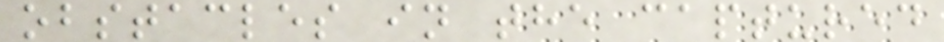obstacles in the captured
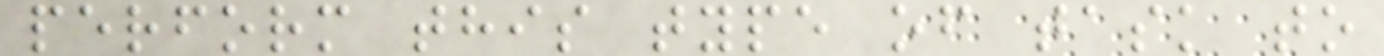perform this type of task to
